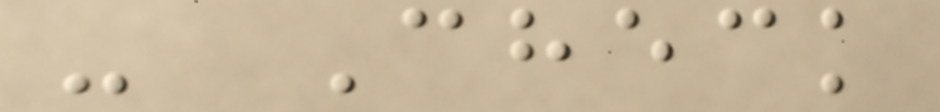- Check
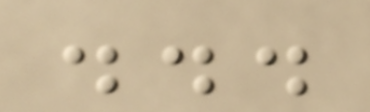...
